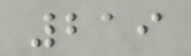219
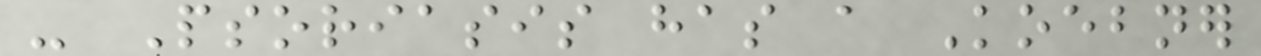- Psoriasis has a Koebner
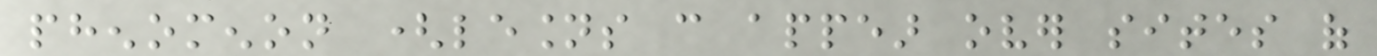phenomenon (lesions can appear over sites of
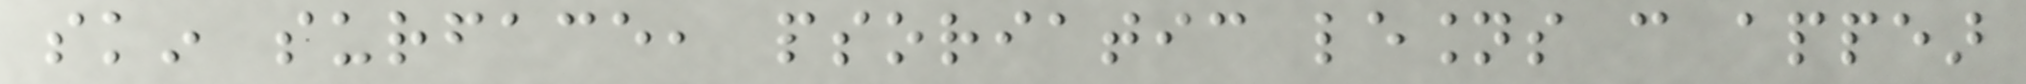skin surface, psoriatic lesions can appear
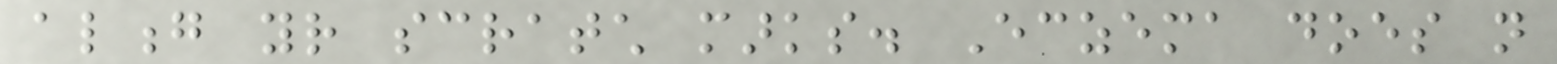along your scratch marks. Eczema does not
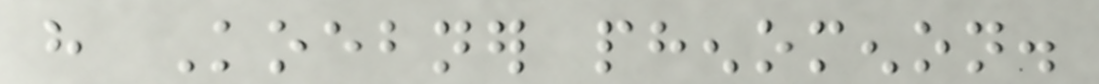have Koebner phenomenon.
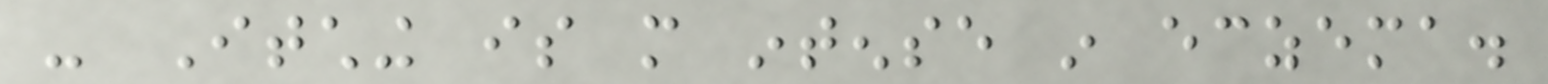- Itching is more intense in eczema.
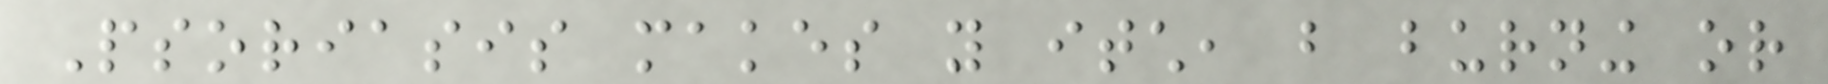Psoriasis makes you itch, but burning or
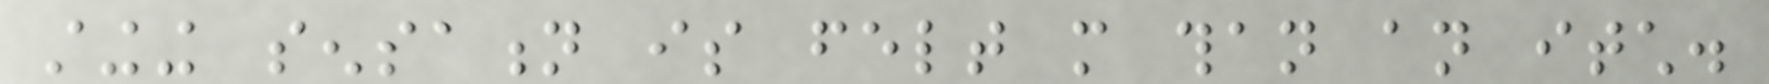stinging sensation is felt more than an itch.
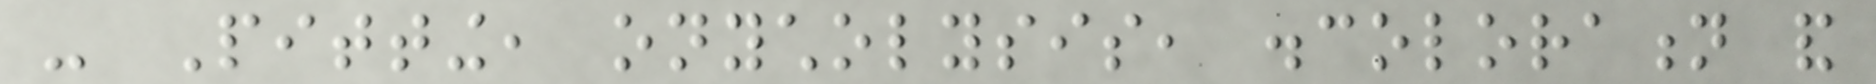- Pitting, onycholysis, discoloration and
